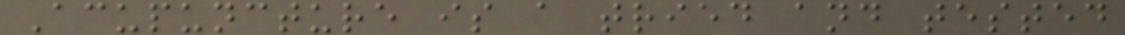Acupuncture is a tried and tested
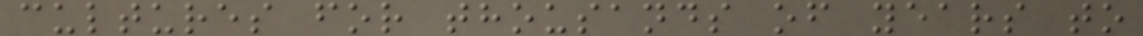cultures for thousands of years to
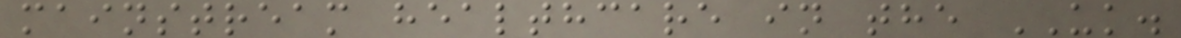mainstream healthcare in the UK.
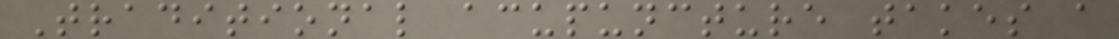Traditional acupuncture takes a
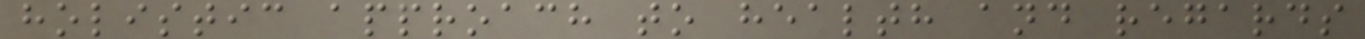holistic approach to health and regards
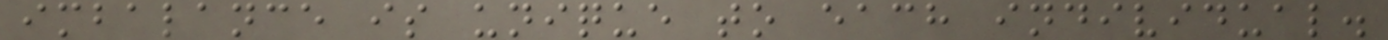imbalance is unique to each individual.
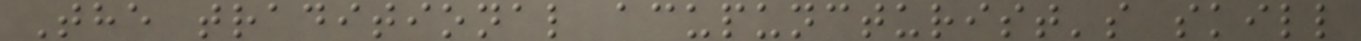The traditional acupuncturist's skill
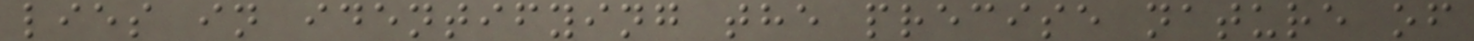lies in identifying the precise nature of
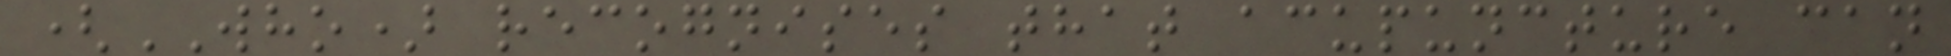(WHO) recognises that acupuncture can
